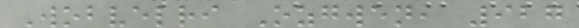Wobvelri Ozgwen, 927
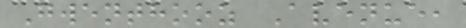Gwenthooz Avenue,
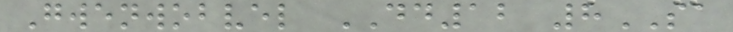Gwenwobvel DD12 8SA
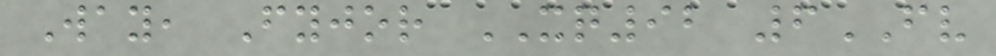Way, Fyjor XQ92 6FV
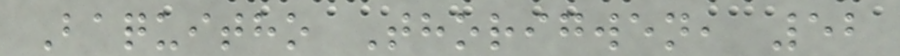Baquitho Thorigwen, 52
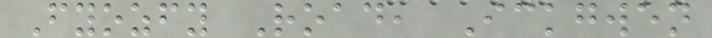Fyozfy Road, Ickgwen
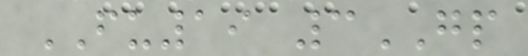FU19 3GP
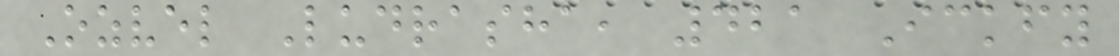Ozvel Ludrasha, 421 Ickfy
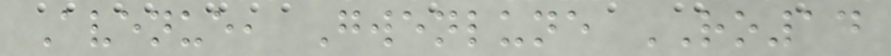Avenue, Gwenlune RO14
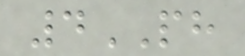4PH
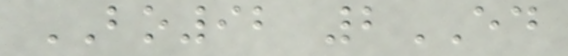BO92 2ED
